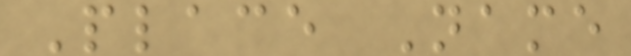Place Name
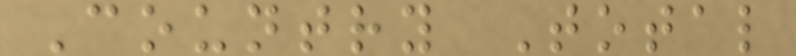Country Total
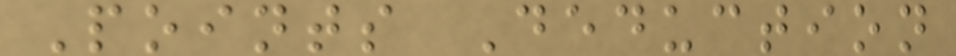Points Deduction
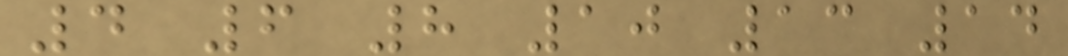4 6 8 10 13 14
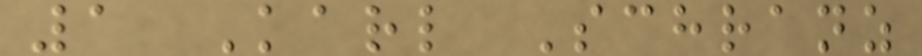1 Karl Schranz
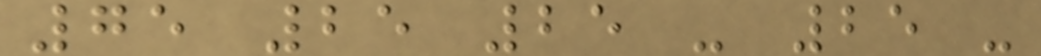75 25 25 - 25 -
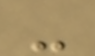-
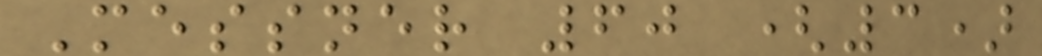Messner 60 (3)
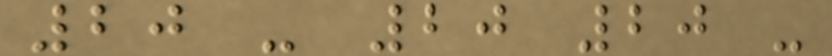20 - 20 20 -
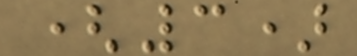(3)
